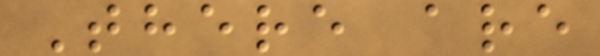There are
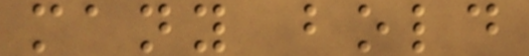many bold
